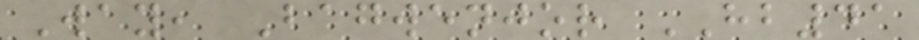Way, Bagwenjor HB41
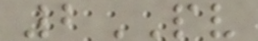2PV
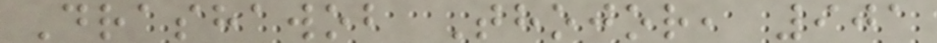Drashawob Thojor, 901
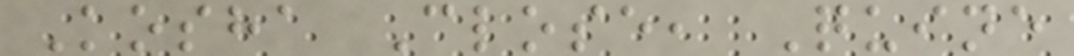Kosha Close, Quine
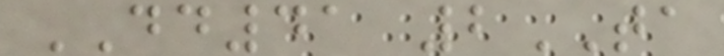DD41 2TA
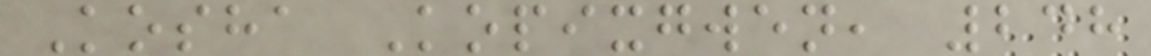Kosha Kopixgwen, 248
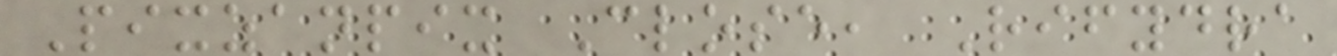Pixzanpix Close, Rifydra
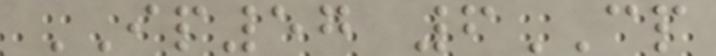IP57 6CP
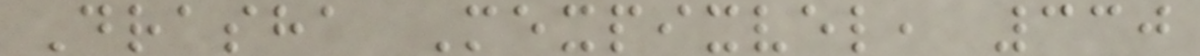Drasha Mexpixvel, 330
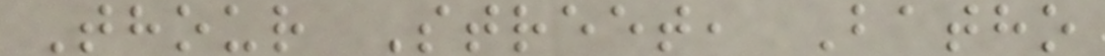Thour Street, Batho
